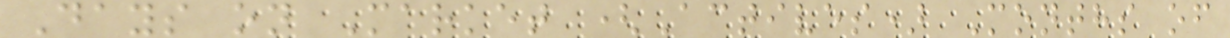Days on Market (Actives) Months of
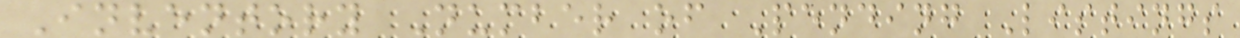Inventory Number of Pending Listings
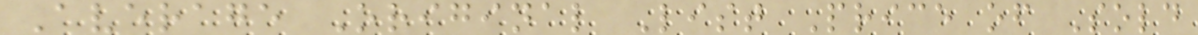Average Original List Price of Sold
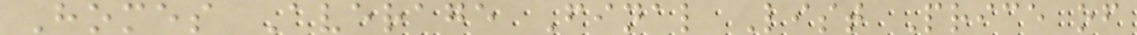Homes Average Final List Price of
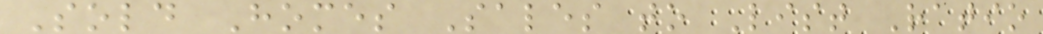Sold Homes Sales to List Ratio
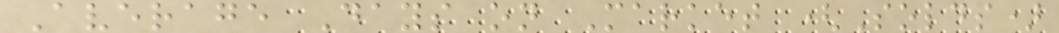Average Days on Market (Solds)
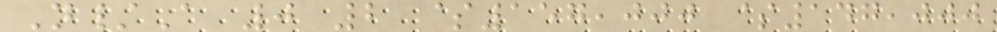N/A 0 2 $157,000 $147,000
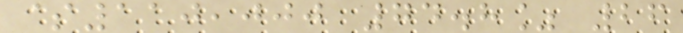$110,000 74.8% 26
